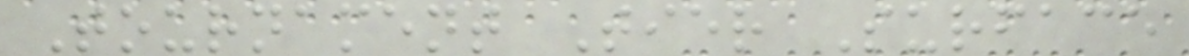Tournament Tier Surface
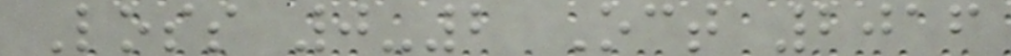Loss 0-2 Oct 2016
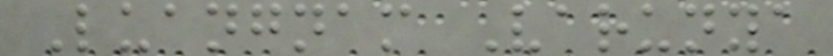Luangnam Varunya
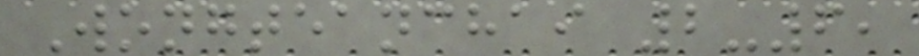Wongteanchai 2-6,
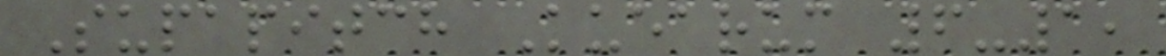Supapitch Kuearum 6-1,
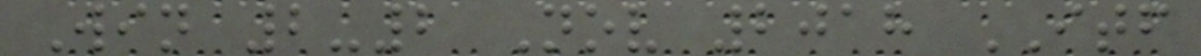Win 2-2 Nov 2018 ITF
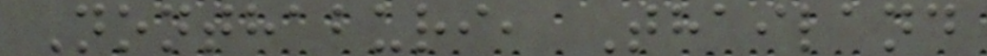Nonthaburi, Thailand
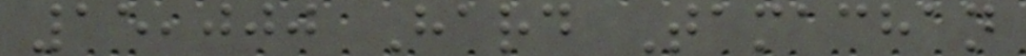15,000 Hard Tamachan
